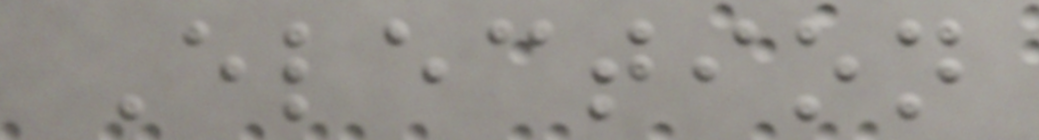Election
